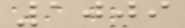1009
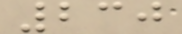230
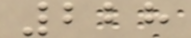228
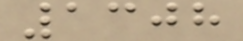1308
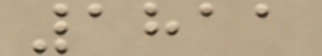1811
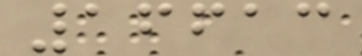16613
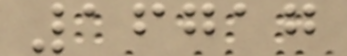16717
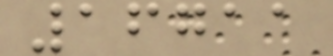16711
